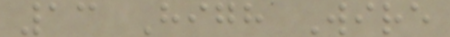13 High Wire
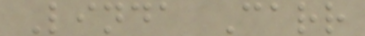Linda Carr
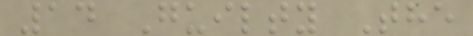14 Guilty The
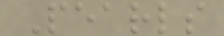Pearls
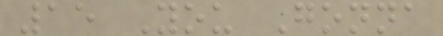15 You Gonna
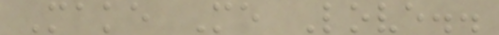Make Me Love..
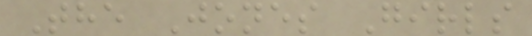The Jones Girls
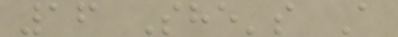16 She's A
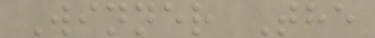Winner The
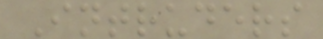Intruders
